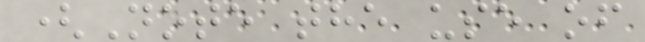(Note the use of
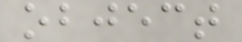object
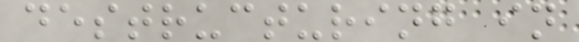destructuring in
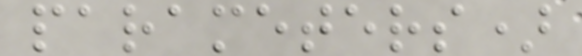parameters)
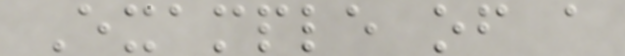Example of a
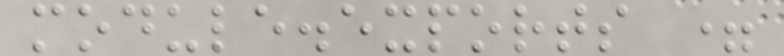module.exports =
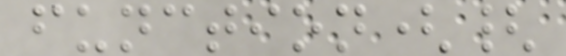function({
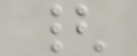{
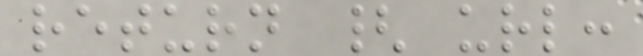return { url:
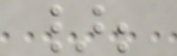};
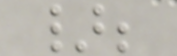};
